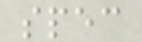spec
